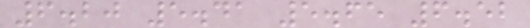6.20 5.41 5.65 6.52
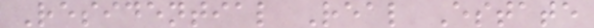Residential Real Estate
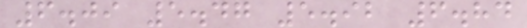6.09 5.47 5.92 6.84
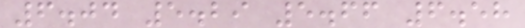6.04 5.29 5.66 6.58
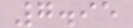7.95
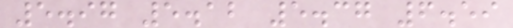5.97 5.12 5.37 6.59
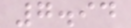7.94
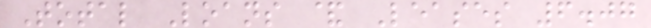Total Loans & Leases 6.07
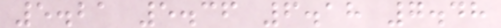5.21 5.36 6.18 7.48
